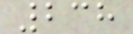238
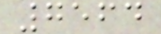7564
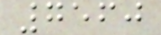7560
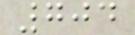704
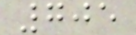705
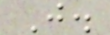J.
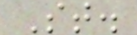St.
